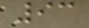93
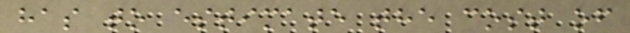has to estimate the cost of
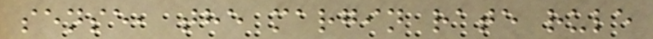sense, the margin rate rule
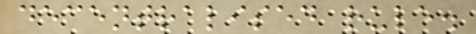decentralised rule.
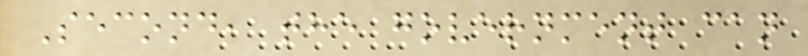Second, the government can
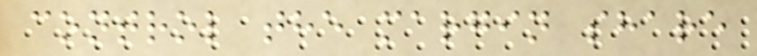control the margin share
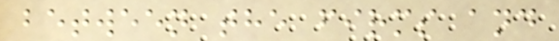between the firms and
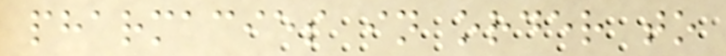pharmacies in order to
